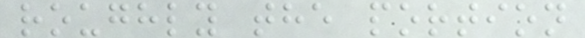roughly the portion
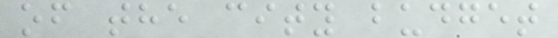of the city budget
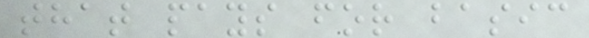that pays for basic
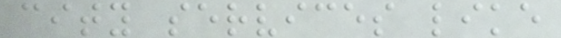city services like
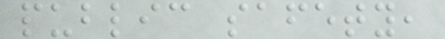public safety,
